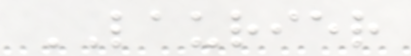LAURIER
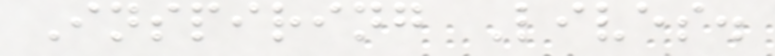Inspiring Lives.
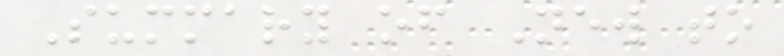Summary of New to
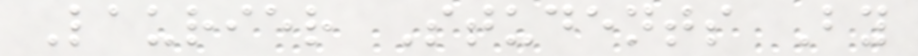Laurier Students By
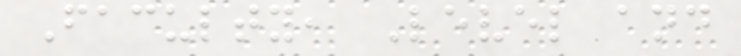Faculty, Level and
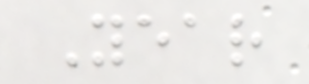Year
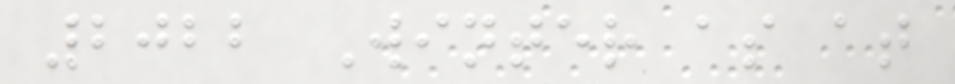2022 Winter as at
